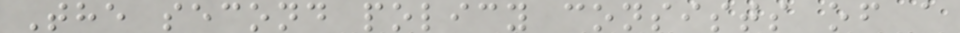The second policy consists of a
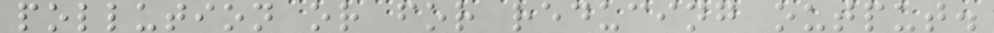pollution or for reducing output.
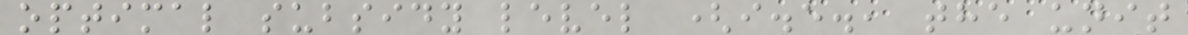optimal subsidy level (i.e., the unit
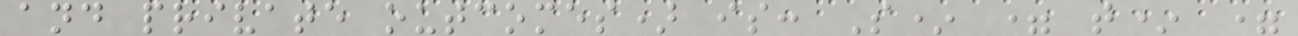and private outcomes) is: S* = t* =
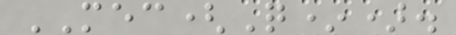MEC(Q*).
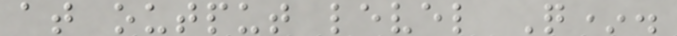at output level Q*.
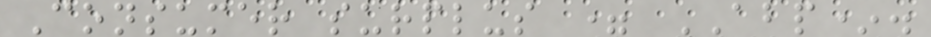Consumer surplus = ABP*.
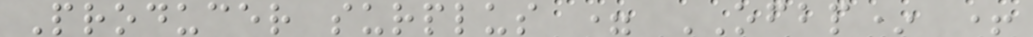Producer surplus = OFBP* +
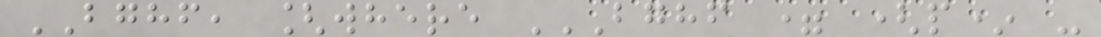BGHF, [where BGHF = (P* -
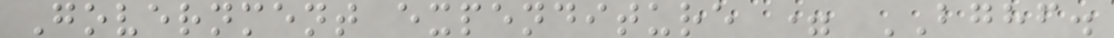Government expenditure = BGHF.
